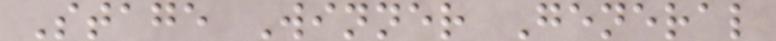Stage Winner General
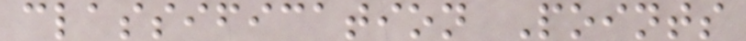classification Points
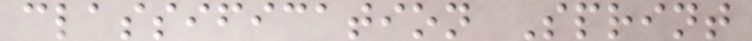classification Sprint
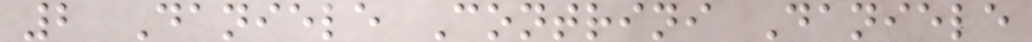2 Daniele Contrini Daniele
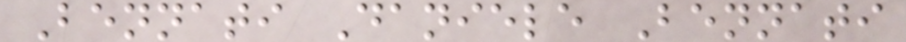Bennati Daniele Bennati
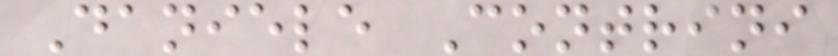Daniele Contrini
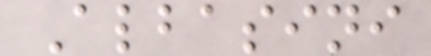Albasini
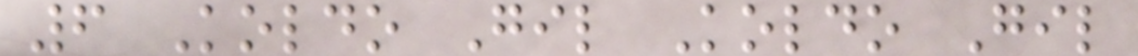6 Koldo Gil Koldo Gil
